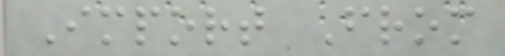Import From
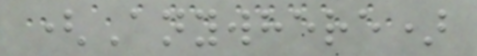(Anywhere)
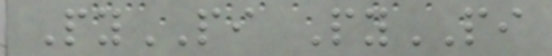PyPI PyPI
